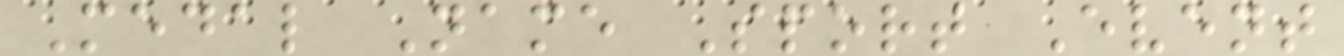Medal Name Sport Event
